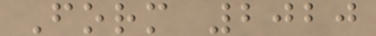Form 2020
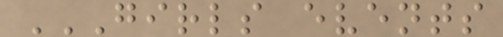GIRLS EVENTS
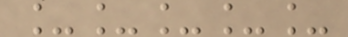_____
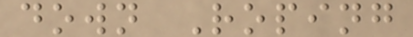down Roping
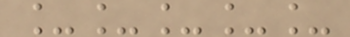_____
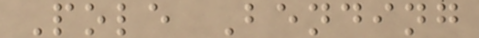Pole Bending
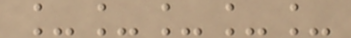_____
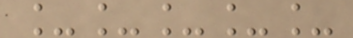_____
